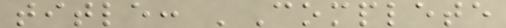title: 'Complete
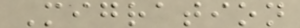Migration
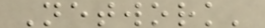Network'
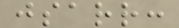jsarr:
